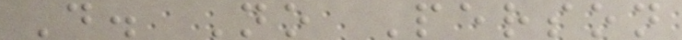D. No Person
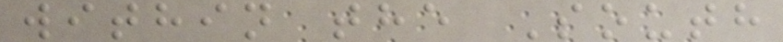within the South
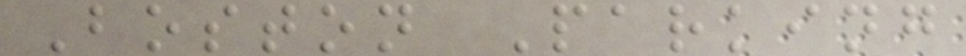Boston Parking
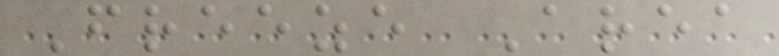Freeze Area
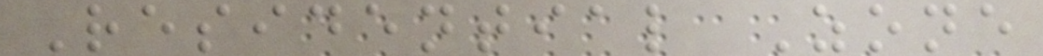Residential Zone
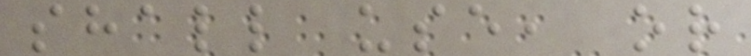shall use, or
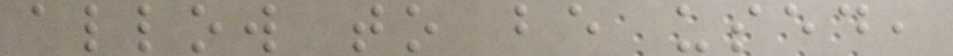allow to be used,
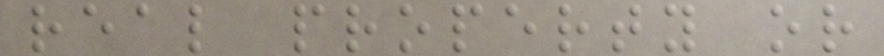real property or
